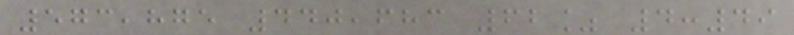573,875 440,683 62% 4:49
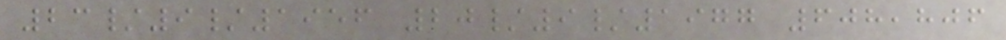23/9/1956 20/9/1977 608,806
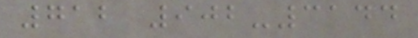712 902-3144
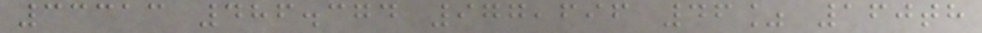33313 486.374 977,696 46% 160th
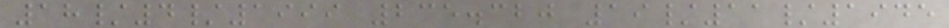18/4/1999 235.320 19/11/1945
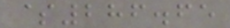$286.65
